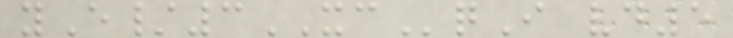yE/3XCqI vd5
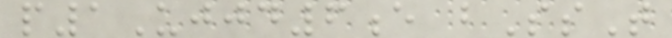p1Ujjd6e bSsT
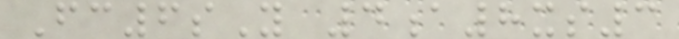Fc6sY 4a8xs3
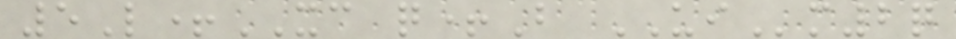5L+XC q+B UIm2q
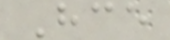Hce
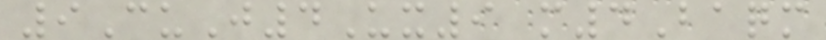9CuJ4Ux9 m4Baqm
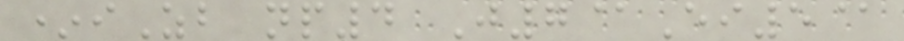*iZb np4 J7@Ei5@
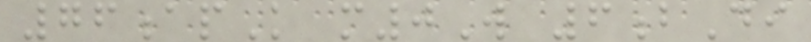76apK m0W 6bDi
